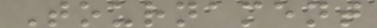Tournament
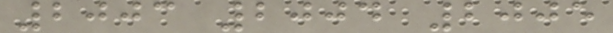2003 2004 2005
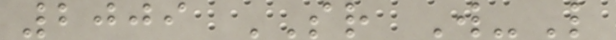2009 SR W-L
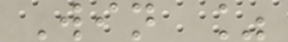Win %
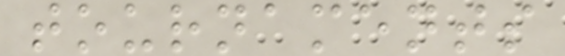tournaments
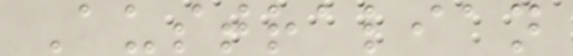Australian
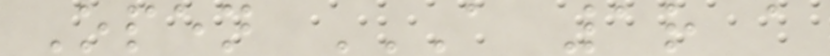Open A 1R A
